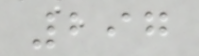297
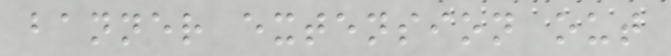banner extension out
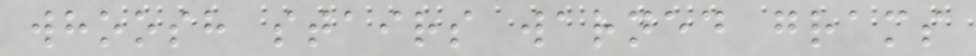whoosh stairs warned grams
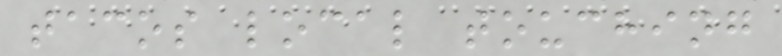tacos local touching
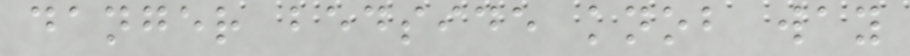danger bedside knob way
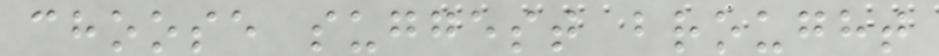choose suggest brought
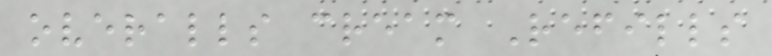overalls cream Refills
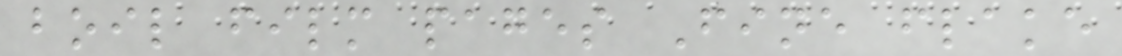boil film pages Fine flake
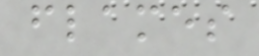flames
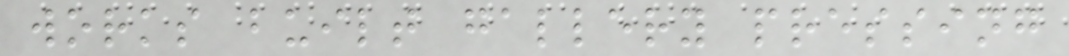works built gallery pressing
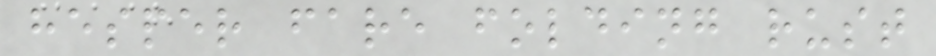hesper fare folding rust
